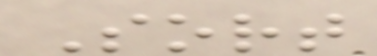Sort
